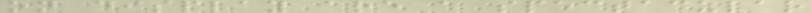on display are a spectacular
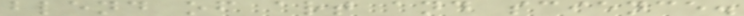blend of art and science.
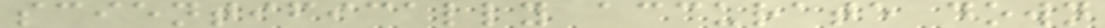scientifically accurate down
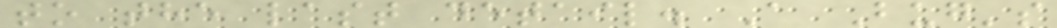to the last detail. A Bug's
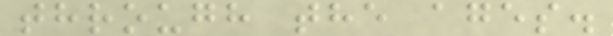through the ages.
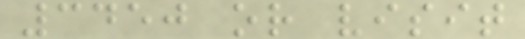3450 or visit
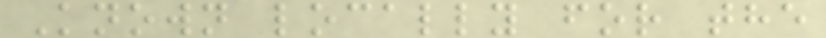Known locally for the
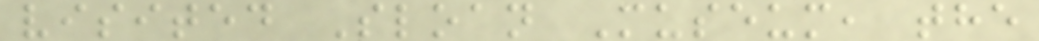visited Sloan Museum, the
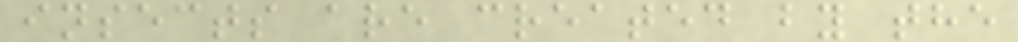insects are created by the
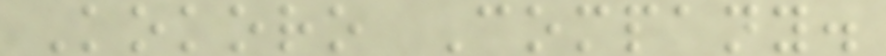Kokoro Company.
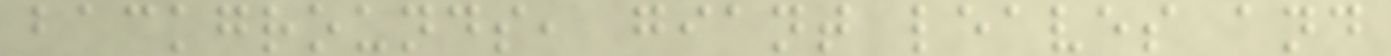backgrounds, giant leaves and
